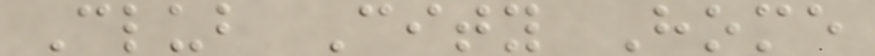Club City Home
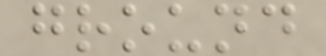ground
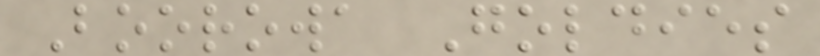Boorowa Goldies
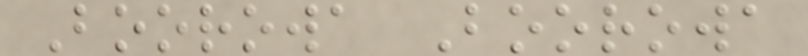Boorowa Boorowa
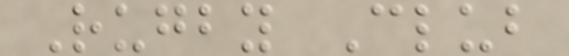Rugby Club
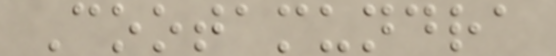Cootamundra
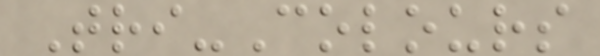Tri-Colours
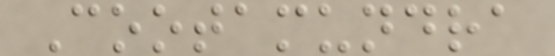Cootamundra
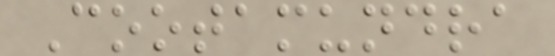Cootamundra
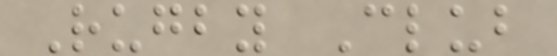Rugby Club
